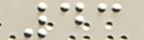43
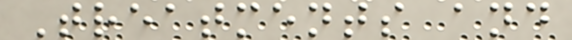Treatments and
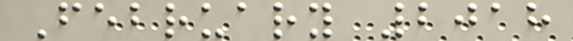February 2018
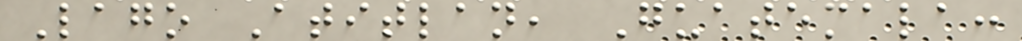Lago Atitlan, Guatemala:
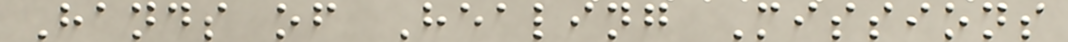Hands of Healing Missions
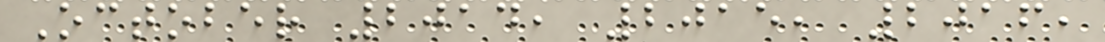October 2014, 2015, 2016,
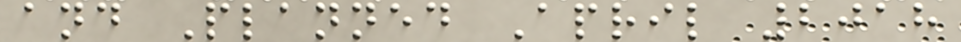and Planned April 2018
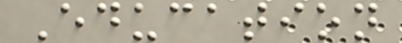Education
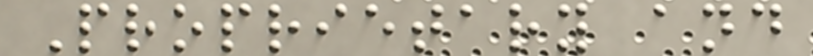Proprietary and
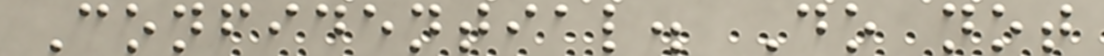Confidential. Do not
